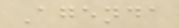Agenda
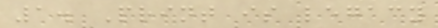1. Print is legacy
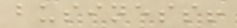business!
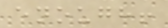enough!
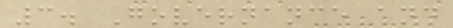3. Governance and
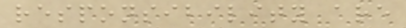responsibility are
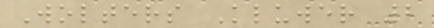Wolters Kluwer 2
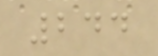244
